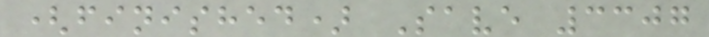(finished) Save 3307
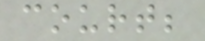court;
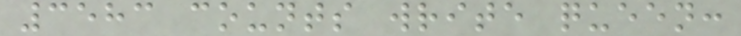3583 counts write queen:
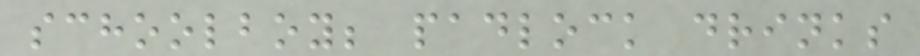schoolboy; padlock drinks
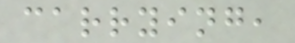carrying,
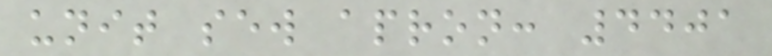unit sew apron: 4401
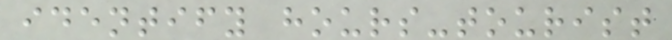identify hours-tourist
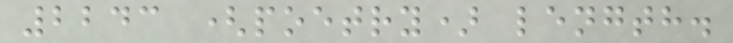2243 (poetry) length.
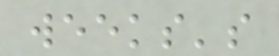weeks's
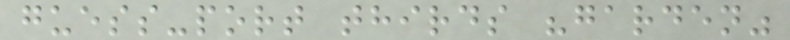guess-port thirds "garden"
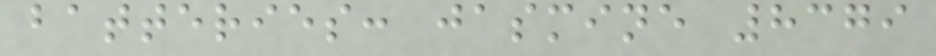batteries: jasmine 8379
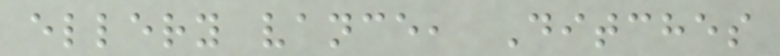ellery vance, Ditches
